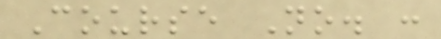Course No. :
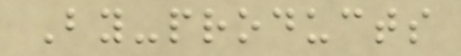By-products
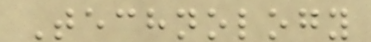Technology
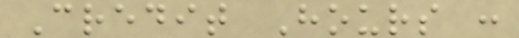Credit Hours :
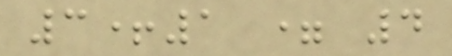3+1 = 4
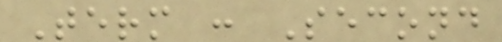Term : Second
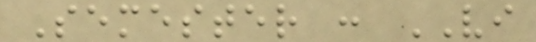Semester : VI
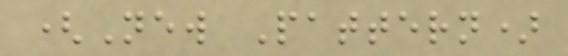(New Pattern)
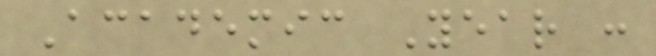Academic Year :
